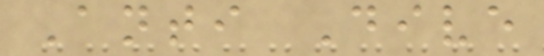Anti Dive
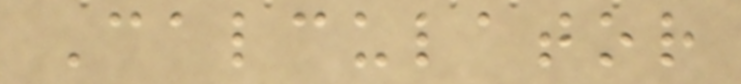Calculator
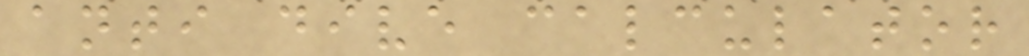anti dive calculator
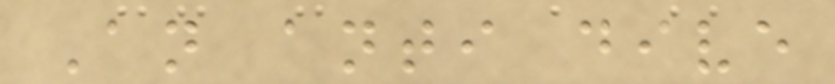An anti dive
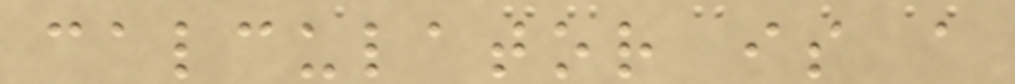calculator is a
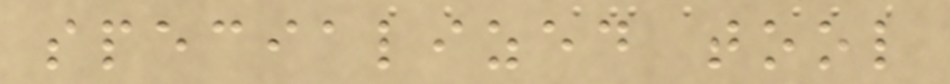specialized tool
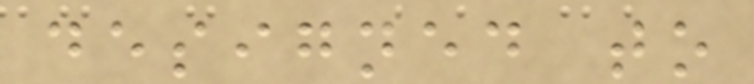designed to
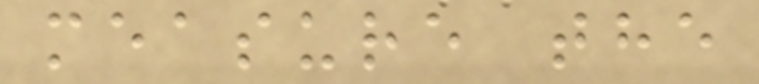measure the
